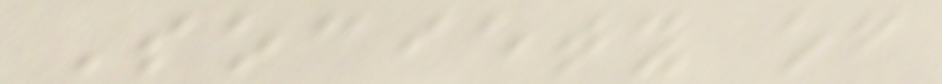Society of
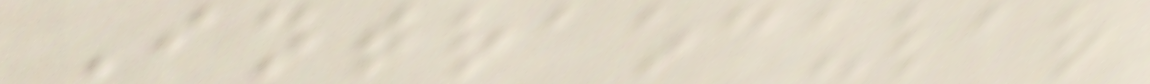Intraocular
